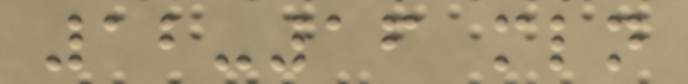12-16 mln
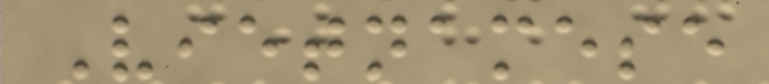Vietnamese
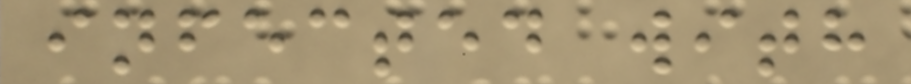infected with
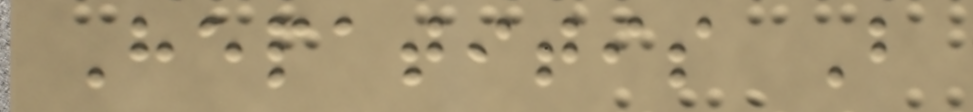Hepatitis B
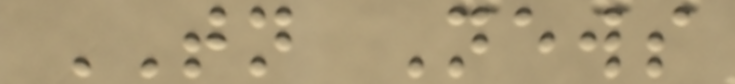TN News
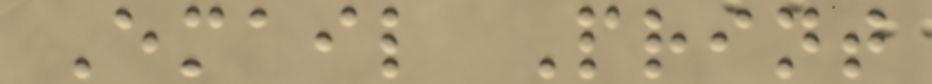Email Print
